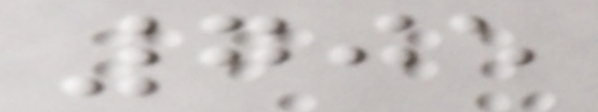705
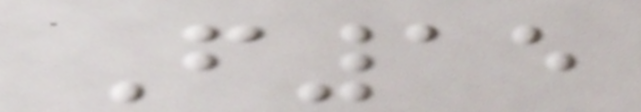F15
